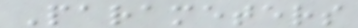Parameters
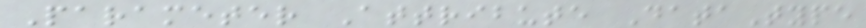Parameter Attribute DataType
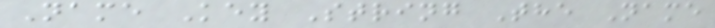Name Key String The Name
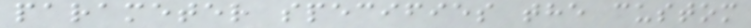parameter specifies the custom
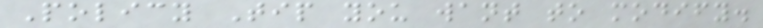Policy Tip you want to modify.
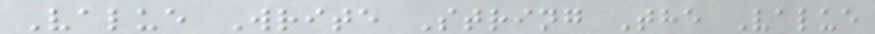Value Write String The Value
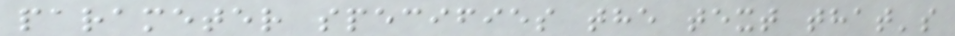parameter specifies the text that's
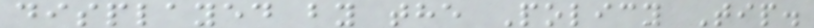displayed by the Policy Tip.
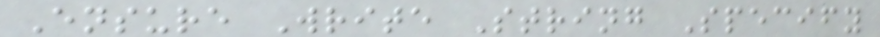Ensure Write String Specify
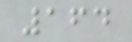164
